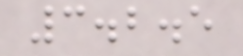3.2.5
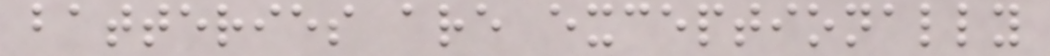batteries are exceptionally
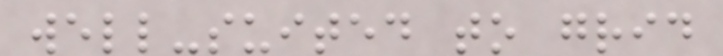well-suited to grid
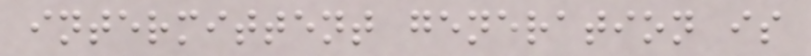intermittent generation is
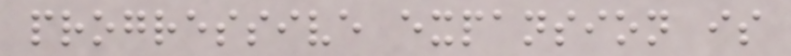progressive expansion is
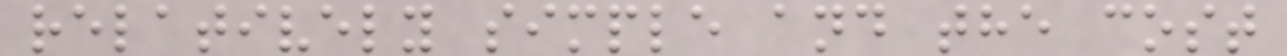relatively simple and the cost
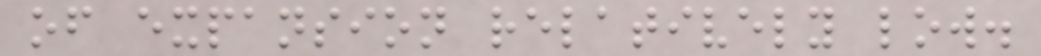of expansion relatively low.
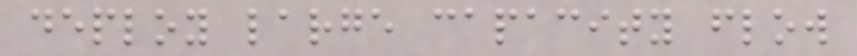deploy large capacity flow
